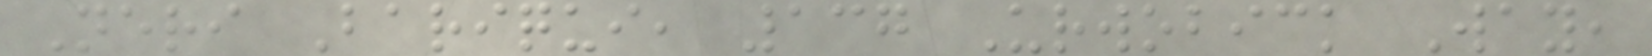Neri Bariqui, 137 Urwobick Way,
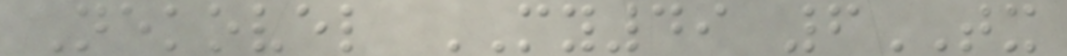Nekovel MY49 6TX
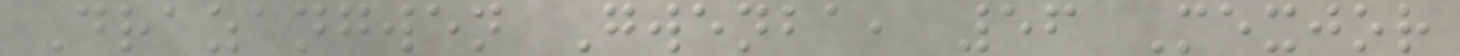Drazangwen Gwenba, 56 Mexjor
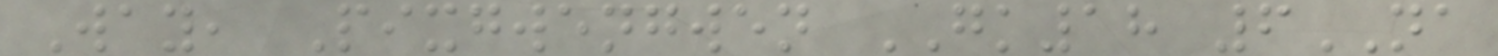Way, Pixgwengwen GK18 6NA
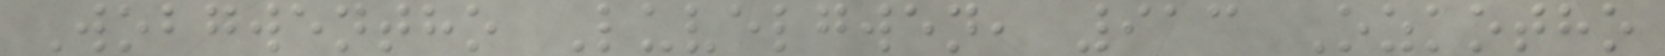Wobgwentho Luvelgwen, 913 Ozkotho
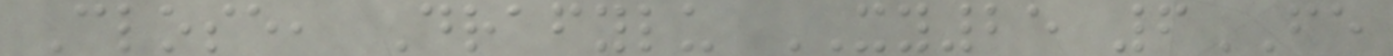Close, Drafylu XY25 6FE
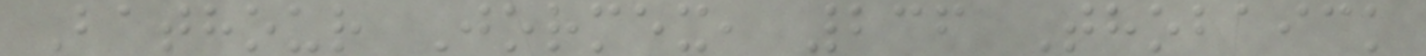Bathour Jormex, 236 Thobaick
